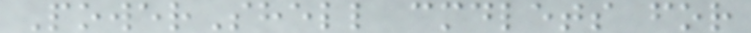PowerShell cmdlets for
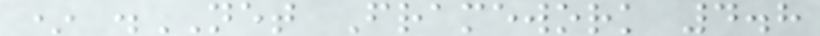* .NET Framework 4.8
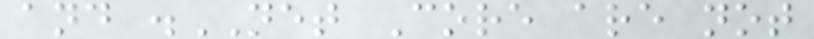and .NET Core are not
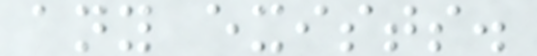any exists.
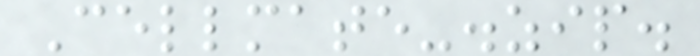Cellmate-.zip.
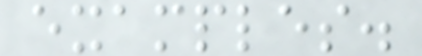examples.
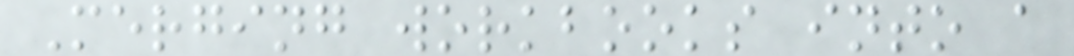Merging workbooks into a
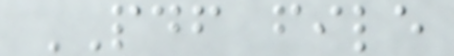PDF file
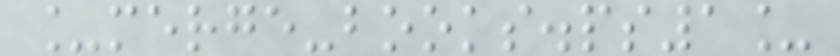_merge-books.ps1_
